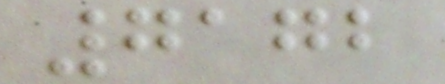7172
